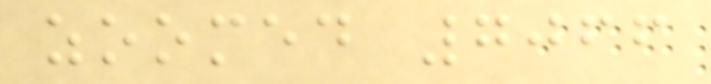zoomed 7066
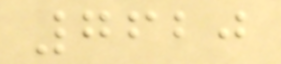7620
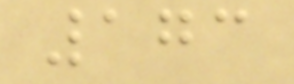173
